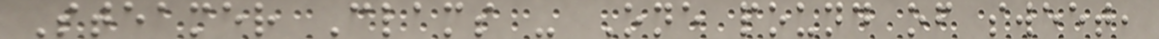Steamer Clams - One pound of sweet,
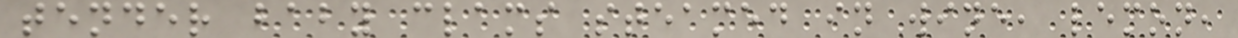tender baby clams steamed in wine, lemon,
